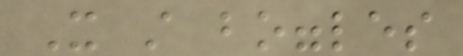It still boggles
